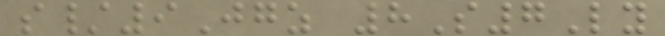s/9Jgz 8S7Ly
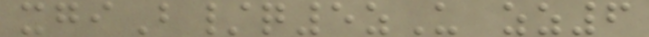xgiB/q5zU zz6
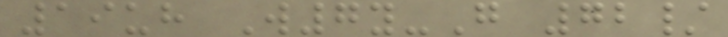19uh W7y-G 72/
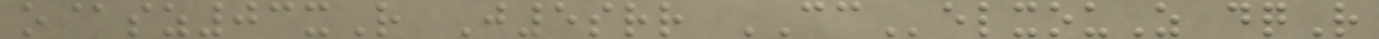o@sz03xR J5srr CCelxouZ dqR
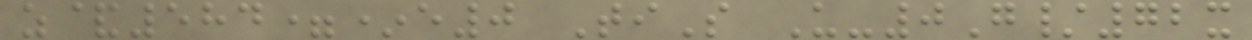z&584=*e0 TiS U-0G/72x
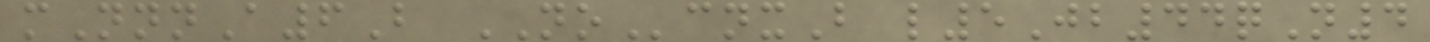mNnnA6B NOcnxB l5Jb44qN4
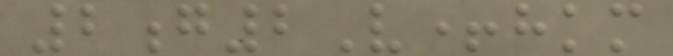2g2V+hkm
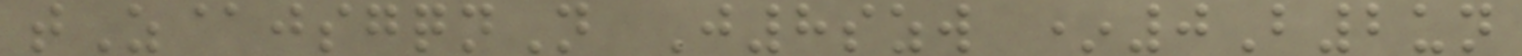tZ@jsgqnN J8szw *0B2un
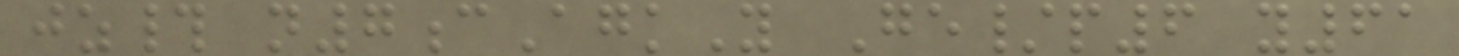jz# n7cAgkY Ge/p6 y61
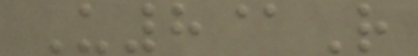U8@R
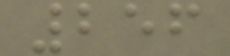256
